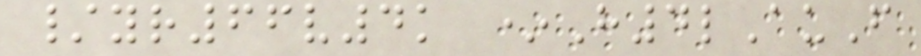/yr66v4k *H4lAuF
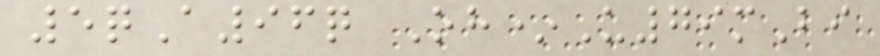5qA96q Oh*U79mBi
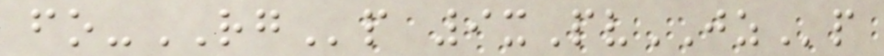fo-RGp 9xPvJZp
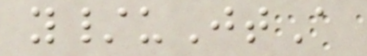y/uJtA
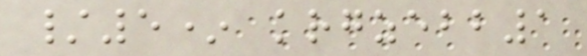/5* krgzebb1
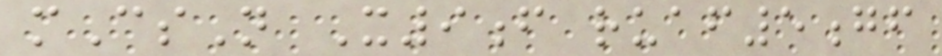mCsN X9f ruaf5gf
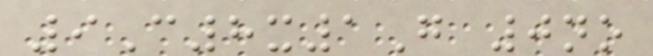9C8x1G 0no
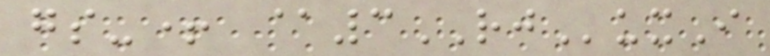gs-+ @3RJuxI
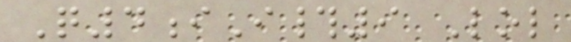Q4iI#9 Lol
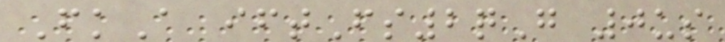FkA iftFs2qG 0us
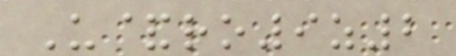U&ro9z2
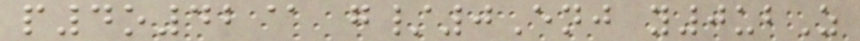p4o42@ g/0Enj y0ubZ
